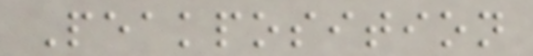Peakposition
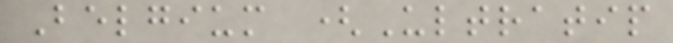Belgium (Ultratip
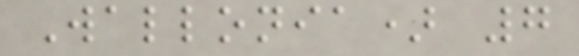Wallonia) 7
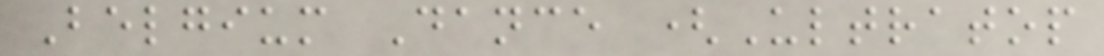Belgium Dance (Ultratop
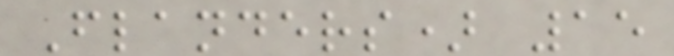Flanders) 15
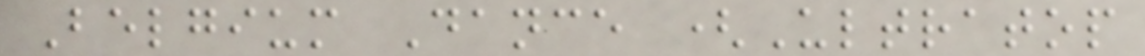Belgium Dance (Ultratop
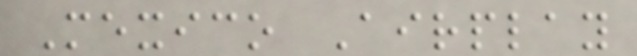Mexico Airplay
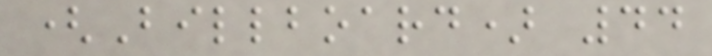(Billboard) 44
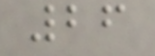26
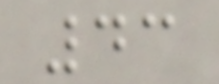43
